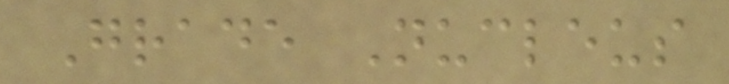Grade Nucleus
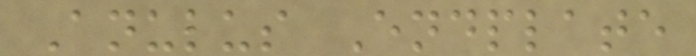Anulus Endplate
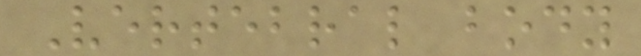Vertebral body
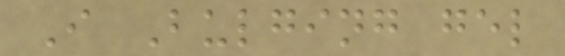I Bulging gel
